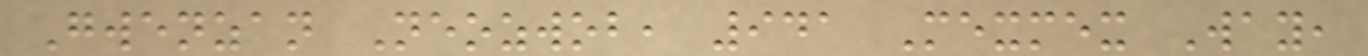Gwenzan Neozwob, 941 Mexmex Way,
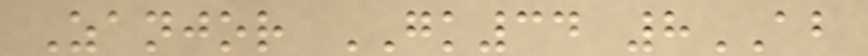Zanjor GK34 8AB
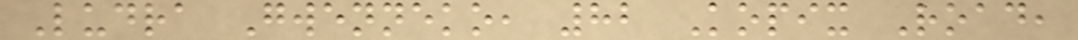Ludra Gwenneko, 82 Kopix Road,
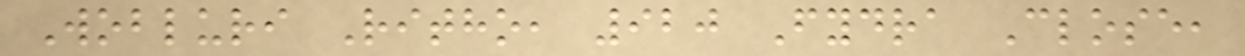Wobluri Ritho, 920 Fydra Close,
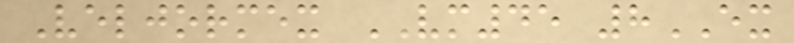Veljormex VM45 8EX
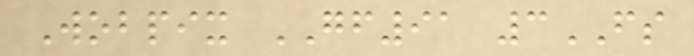Wobpix GF91 3FS
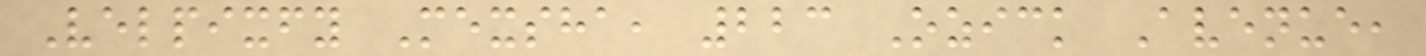Velpixfy Mexsha, 223 Ozick Avenue,
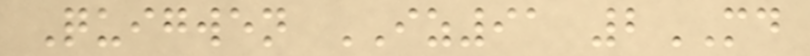Quigwen IZ91 2MD
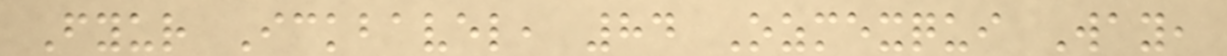Fyur Ickbavel, 84 Ozmexqui Way,
